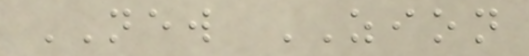NEW ZION
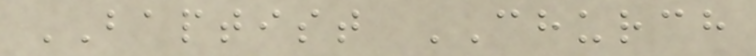BAPTIST CHURCH
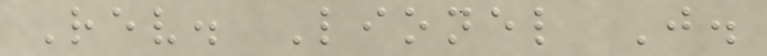Rev. Lionel J.
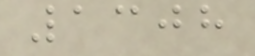1308
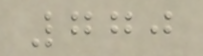770
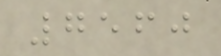7560
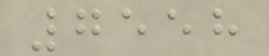7558
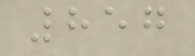857
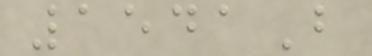1541B
